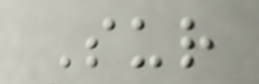Sur
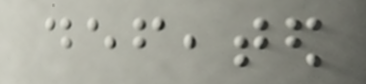defeated
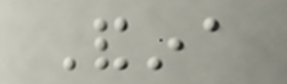Andina
